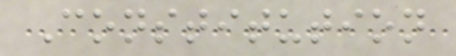Constitution
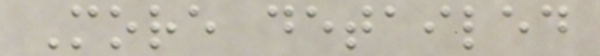More detailed
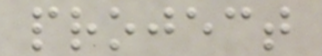project
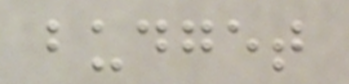budget
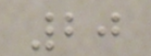20
